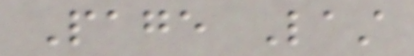Page Last
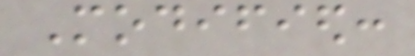Modified:
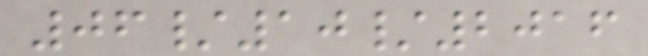06/10/2016
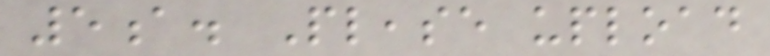5a. Please upload
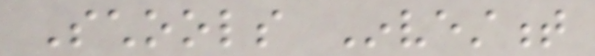Schools Investment
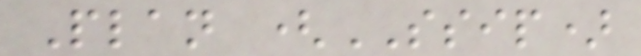Plan (SSIP)
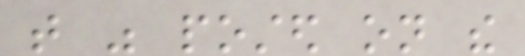that was posted on the
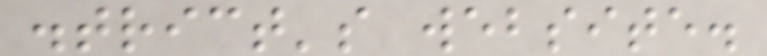district's website.
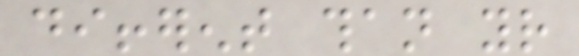different than your
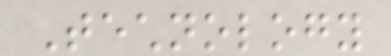Technology
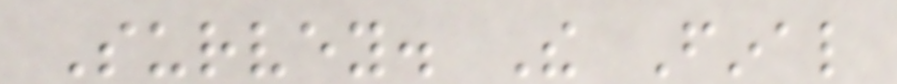Survey. The Final
